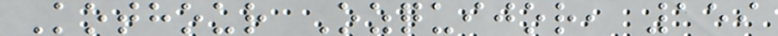Kothour Ozquijor, 159
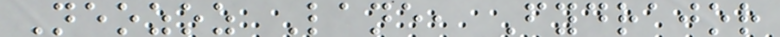Neozoz Lane, Fydrajor
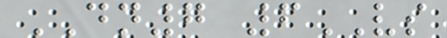DN7 6VS
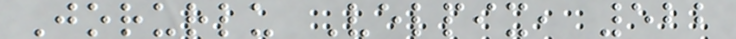Jorurlu Velpix, 522
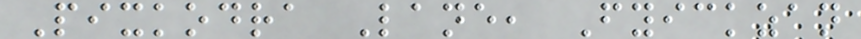Pixkodra Lane, Fyickzan
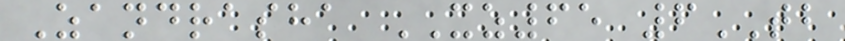Zandrasha XZ65 6TB
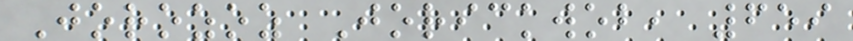Jorozoz Jorickwob, 659
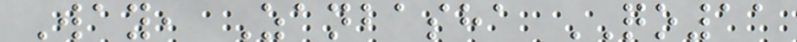Way, Zanbasha QO11
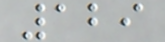129
